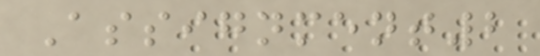Assignment2
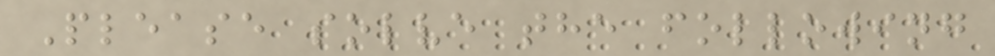Please solve the following
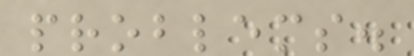problems.
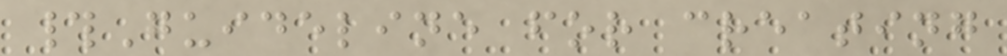#Guideline for creating
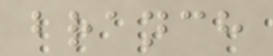branch
